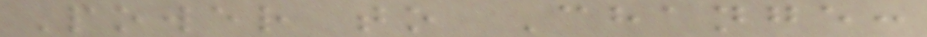Power to Change:
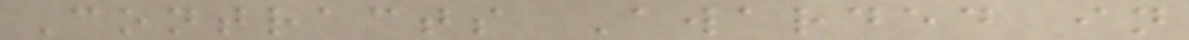Contracts Awarded in
